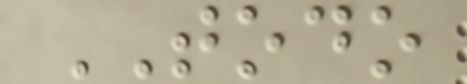TODO
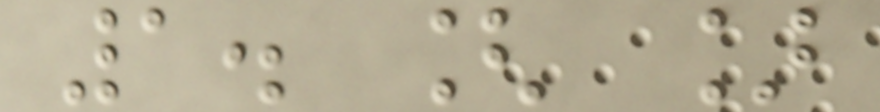1. [ ]
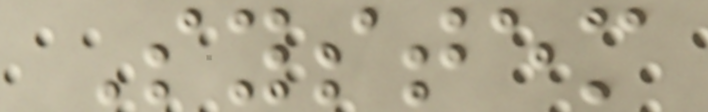System
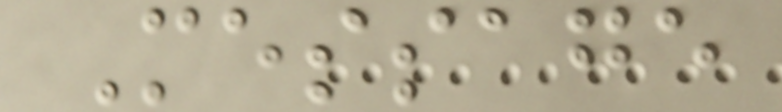Message
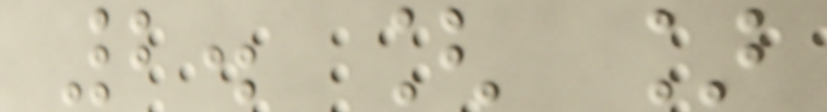2. [ ]
